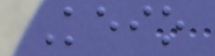Keio
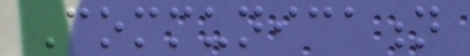Communication
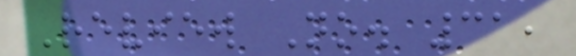Review No. 31,
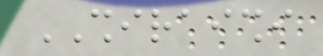SHIRAISHI
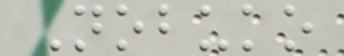Nobuko
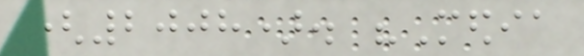(2008). "Media
